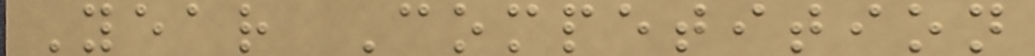Year Competition
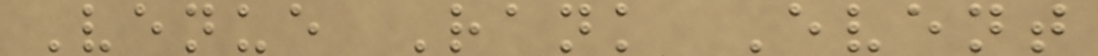Venue Rank Event
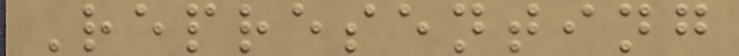Representing
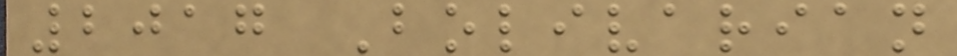2017 Bolivarian
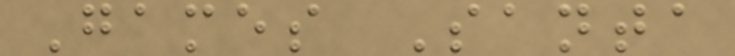Games Santa
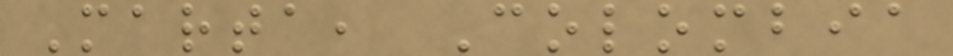Marta, Colombia
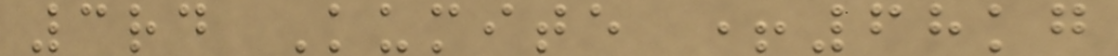3rd Kumite +68kg
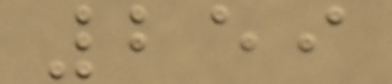259
